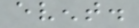event.
